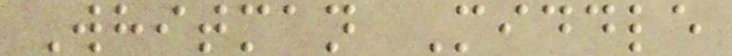Whitman Middle
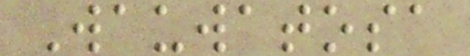Wauwatosa
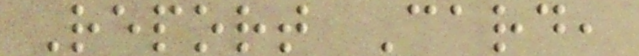Report Card,
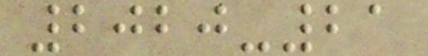2020-21
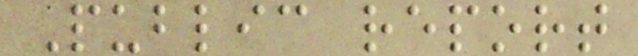Public report
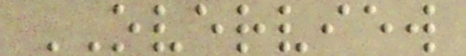OVERVIEW
